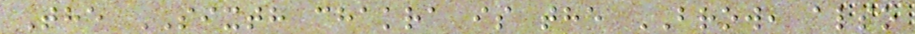The SIXTH chakra is the BROW, also
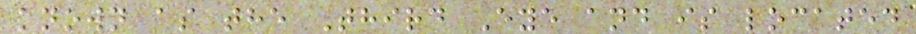known as the Third Eye and is located
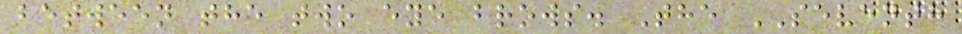between the two eye brows. The SEVENTH
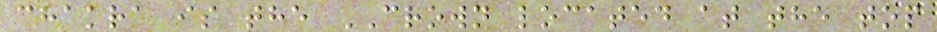chakra is the CROWN located at the top
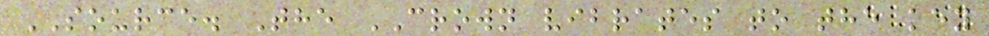SOURCE. The CROWN vibrates to the key
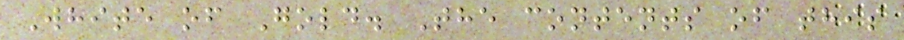White of Gold. The contents of this
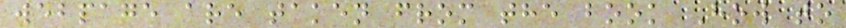webpage are taken from the book How to
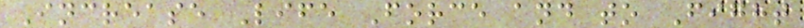Increase Life Force and to Fight
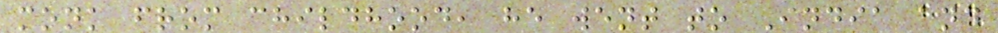monk from childhood, he went to India and
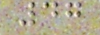47
